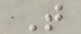T
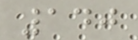140
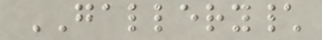GALLERY\
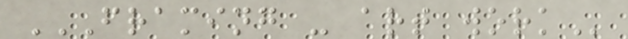FRAMING - ART WORK
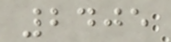2405
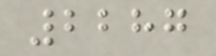2287
